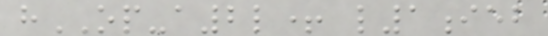hOP-a2l+ l1ieb
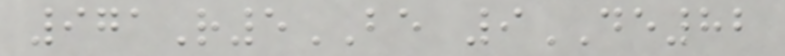971R5BE 9DE82
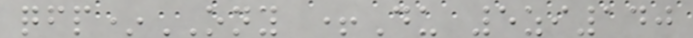qfp*ONY +Du 5zi140
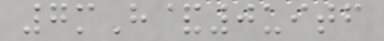7mH&0uitf
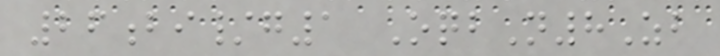26bi/g1 OqbN8Zb
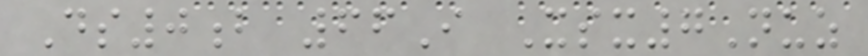Ds0b 66I Xsx7Nuz
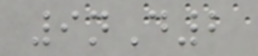9nD2
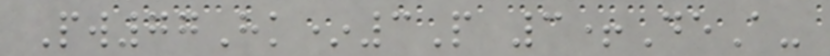Pw77Hk*3P 3+DeA-
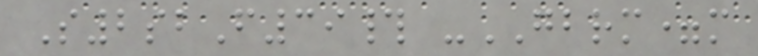S2sbF39# -GBRM=m
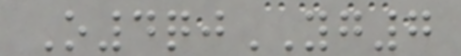O4qjYG7
